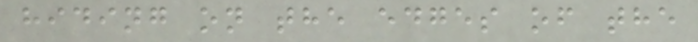hiding on the edges of the
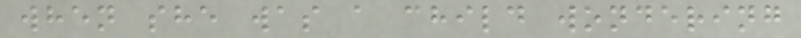when she was a child wondering
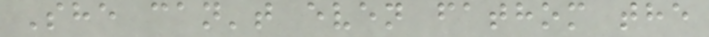She can't even fathom the
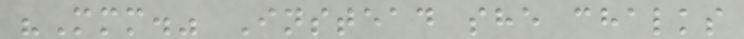"Mmm." Instead she chalks
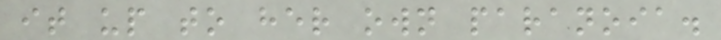it up to her own paranoia.
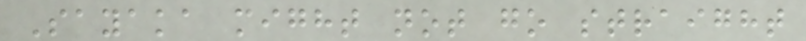Sayaka might not go straight
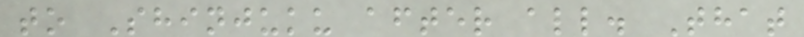to Shinjuku after all. That
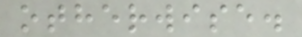otherwise.
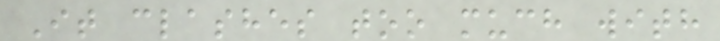It clashes too much with
